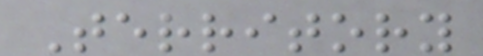Territory
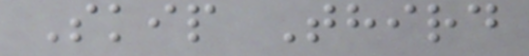Skip Third
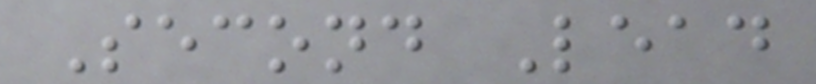Second Lead
